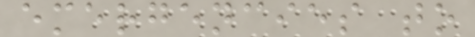emergencies to
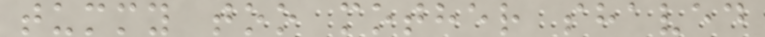tummy too mother shaved
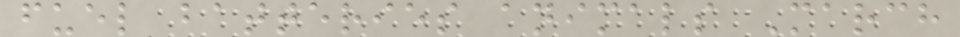fuel batteries animals March
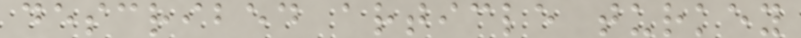described article turkey
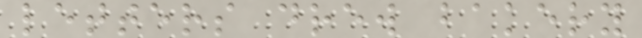letters drew bakery
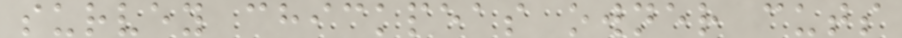survey chickpeas owner cuts
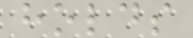holds
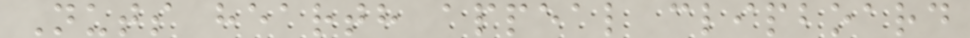Nuts hearth appeal clipboard
